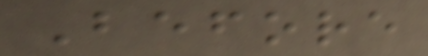Before
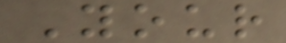Your
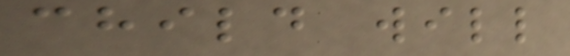child will
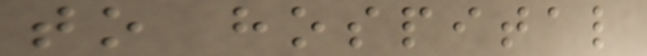to hospital
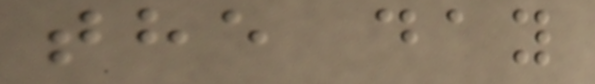the day
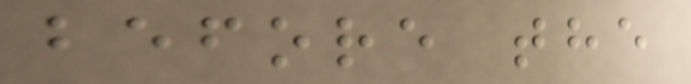before the
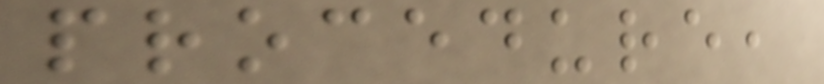procedure,
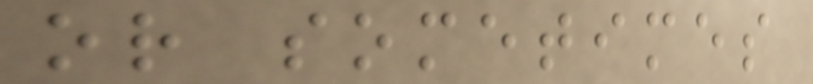or sometimes
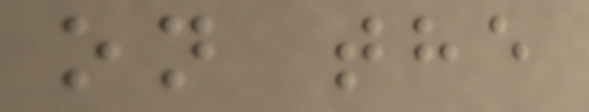on the
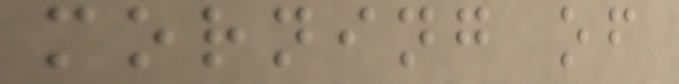morning of
